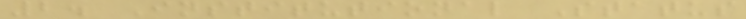2. Institutional Status
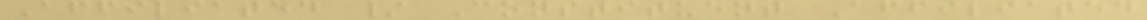Affiliated / Constituent Affiliated
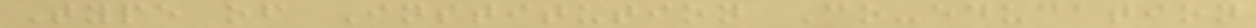Type of Institution Co-education
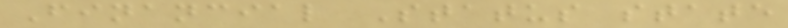Financial Status state
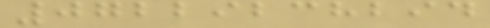07229238294
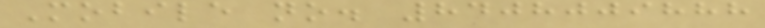Mobile no. 8408009888
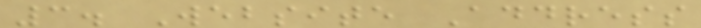3. Website Address
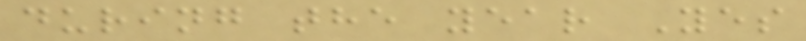during the year Yes
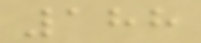188
